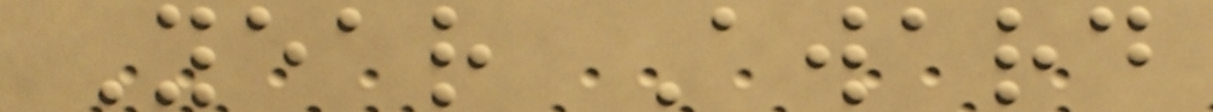Year Award
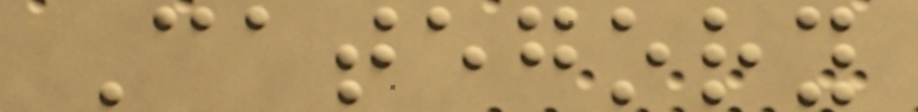Category
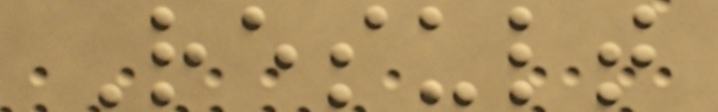Result
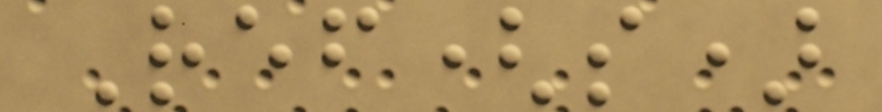Ref(s)
